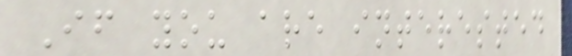If you are interested
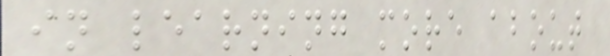in learning more about
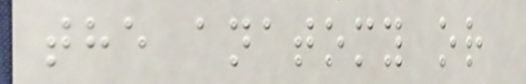the anatomy or
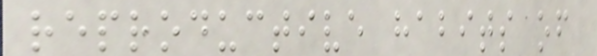reproductive habits of
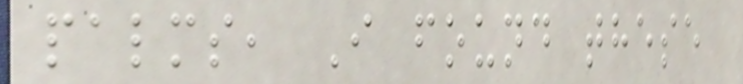palms, I found these
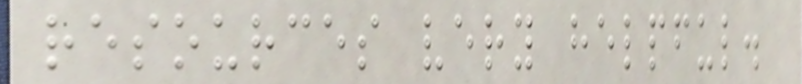resources very helpful.
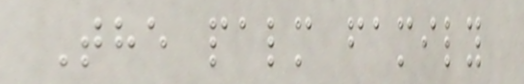The palm family
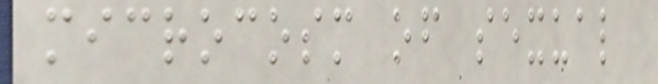microcosm of sexual
